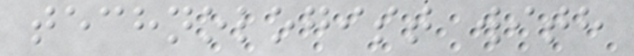technologist with
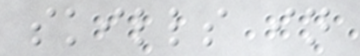skills in
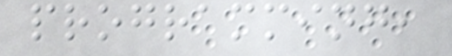programming,
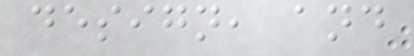design, and
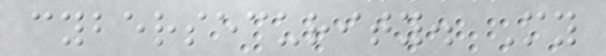cybersecurity. My
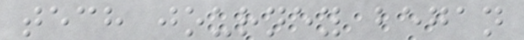tech journey began
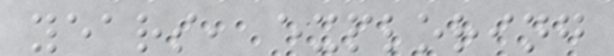years, exploring
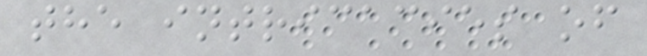the intricacies of
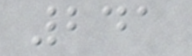241
